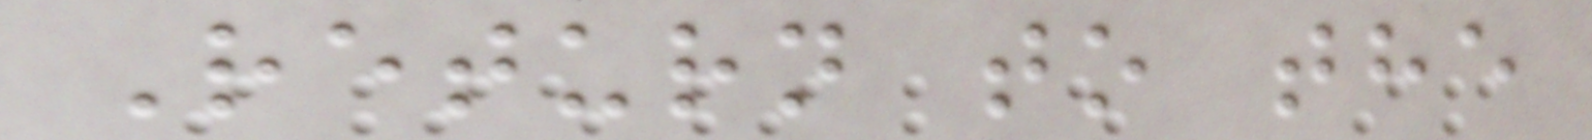Return to the
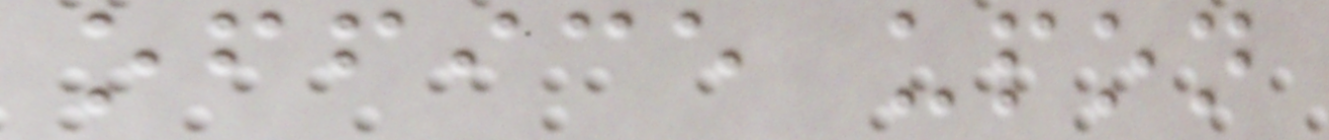office upon
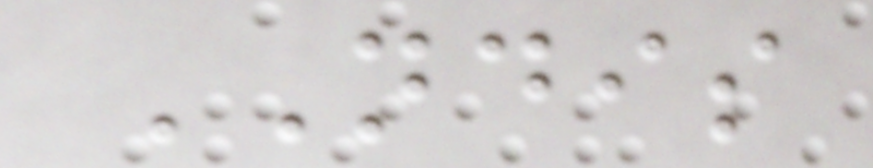NDIS
